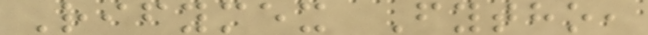Rifymex Fytho,
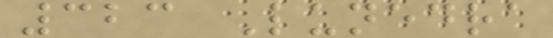323 Lunedra
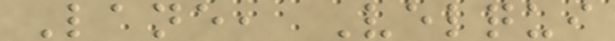Lane, Velqui
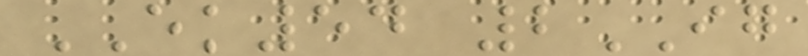EK54 2IG
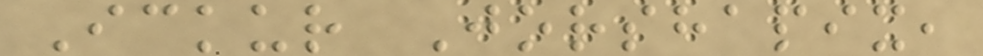Ickur Jorshapix,
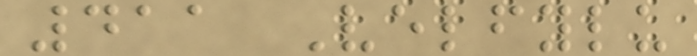411 Velfylu
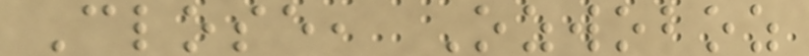Close, Ozwoboz
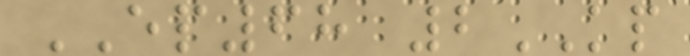EP68 2KP
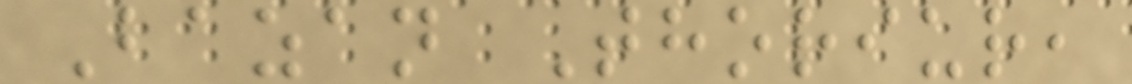Bazan Thoriur,
